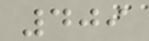409
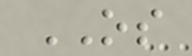OS
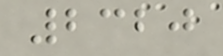2320
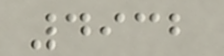4932
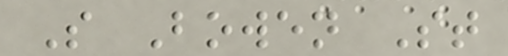S Bowen St
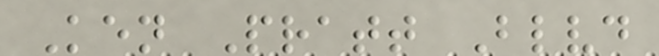Ken Pratt Blvd
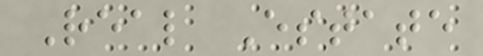Real Estate
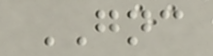GNC
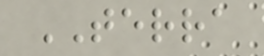TERRA
